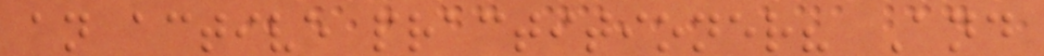an active practitioner? And
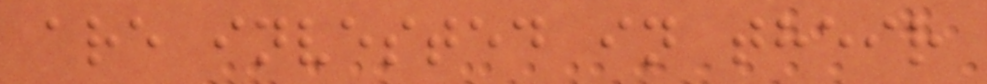are invested in their
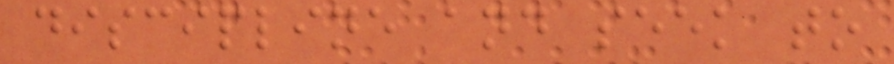discipline and seek to
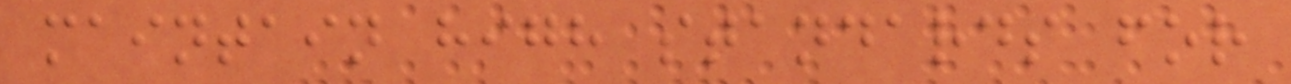maintain high standards for
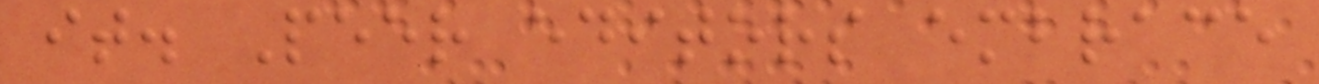it. Peer editors embrace
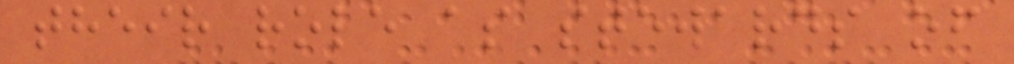their role as stewards of
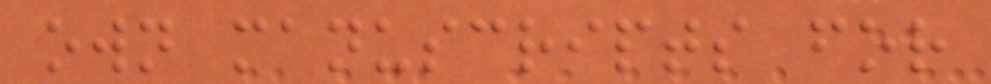own manuscripts for
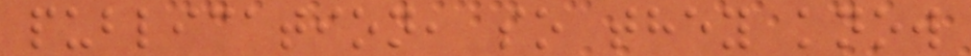publication, so they know
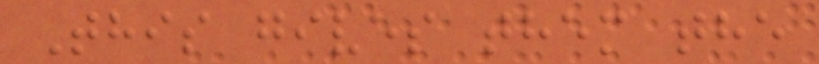This gives them the
